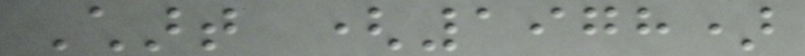Chart (1978)
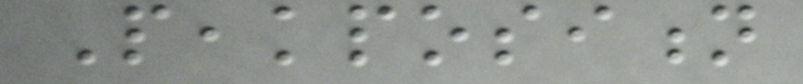Peakposition
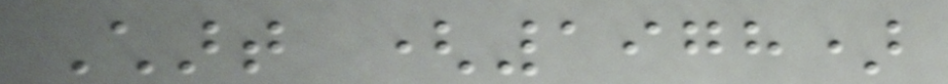Chart (1978)
